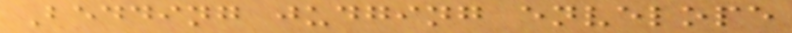Bedding judging envelope
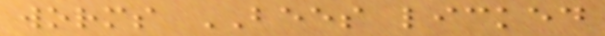worms BEES licked
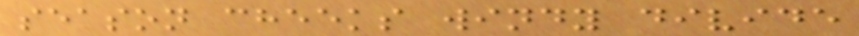season cheeks windy divide
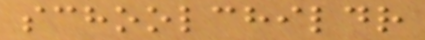schoolchildr
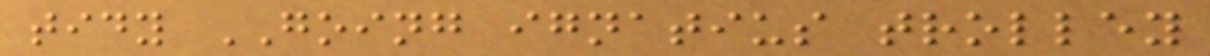tidy GOING ignatius trolley
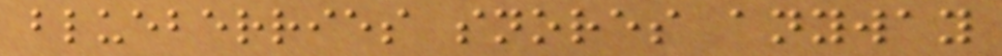blueberries snores anyway
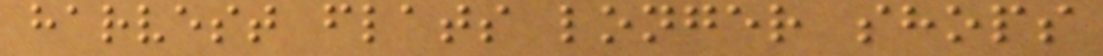harvest flats longer shops
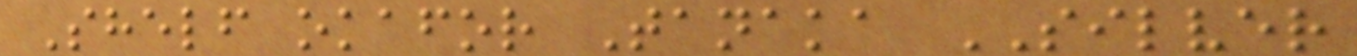Shelf okafor Tanaka SILVER
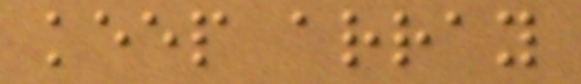keep array
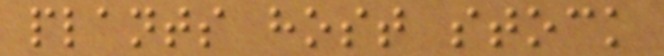plants host stock
